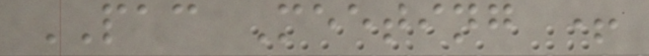PAC Meeting +
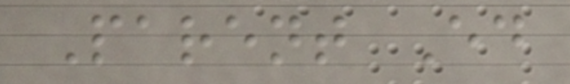Parent Ed
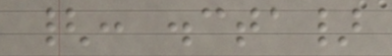{: .cta}
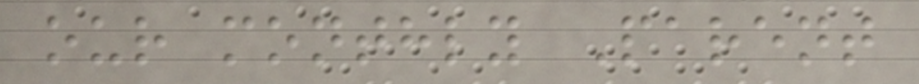our monthly Parent
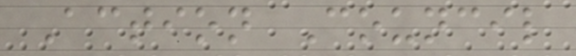Action Council
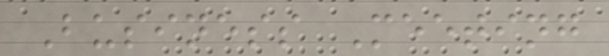Business Meeting
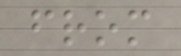from
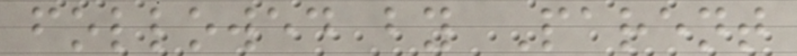followed by Parent
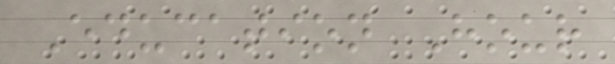Education Hour
